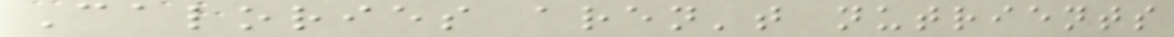Calories aren't nutrients
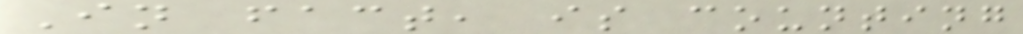In fact, is counting
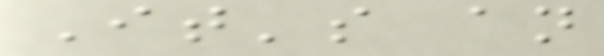It's an
